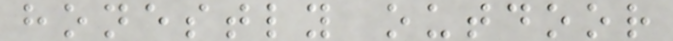honestly outdoor
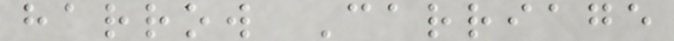harrow Carriage
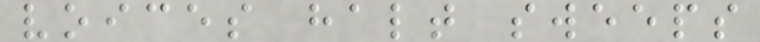voices halt sweeps
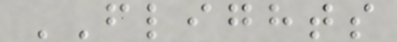FLIGHTS
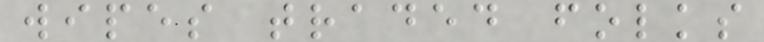wipes traded folks
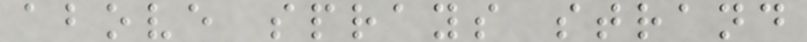above sprays strand
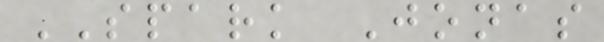SPARK Jonas
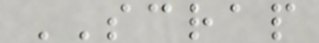SCRAP
